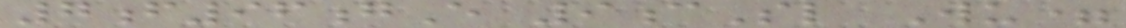7f96gE 9cSl Wu=
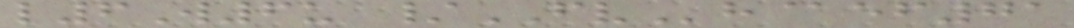l6W6u /FVh@ef71
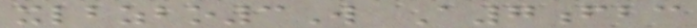xlbzbo3W A7fbc
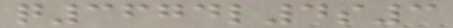q3674l4s3
